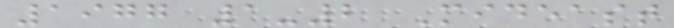1977 1-2 Mideast
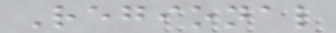Regional
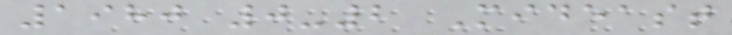1980 0-2 Mideast
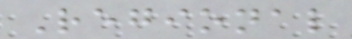Regional
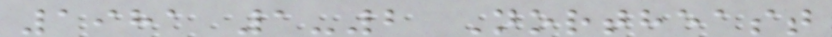1981 1-2 Northeast
